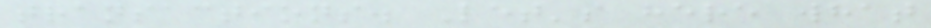transactions. Let's here what
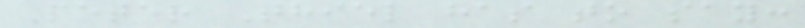Peter Thiel has to say:
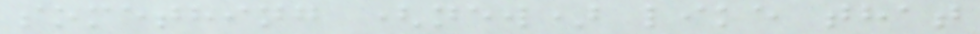something (new) like that
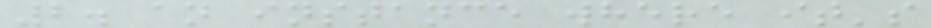2. an instance where it's
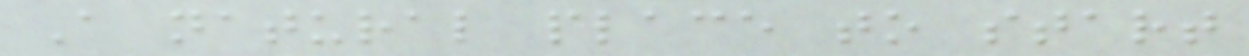A natural place to start
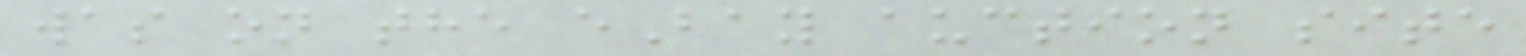was on the eBay auction site
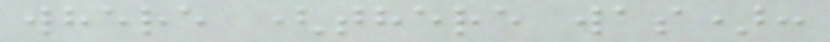where (there was):
